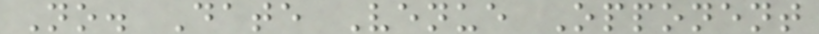No. Date Venue Opponent
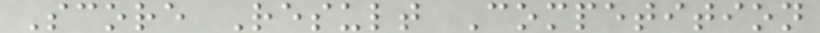Score Result Competition
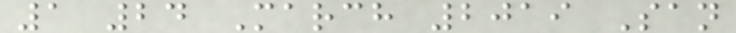1 24 March 2019 San
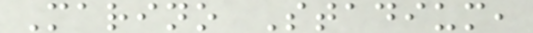Marino Stadium,
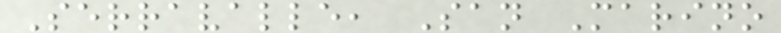Serravalle, San Marino
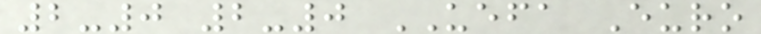2-0 2-0 UEFA Euro
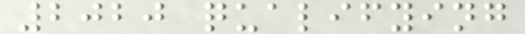2020 qualifying
